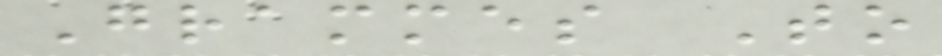Grammes To
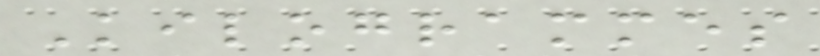Kilogrammes
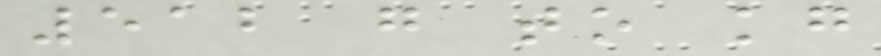512 g to kg
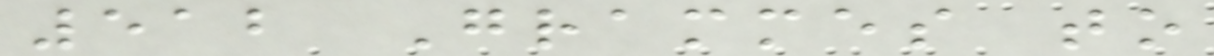512 Grammes to
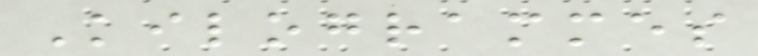Kilogrammes
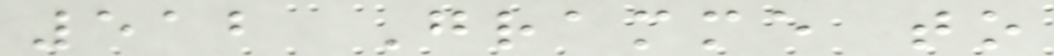512 Gramme to
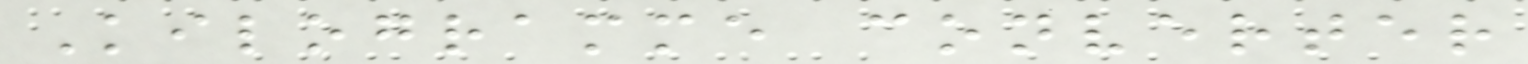Kilogramme converter
